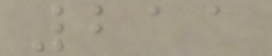211
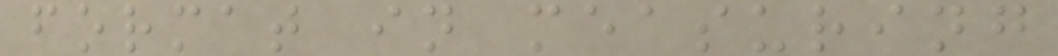format in measuring
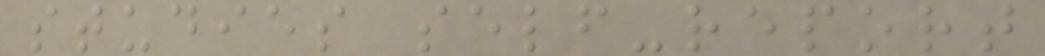studies self-report
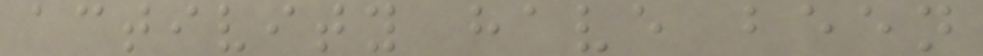activity have been
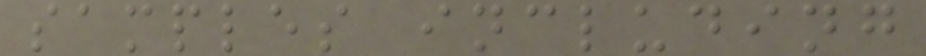samples including
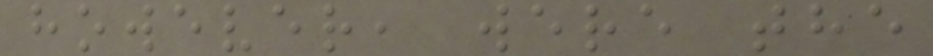however, were the
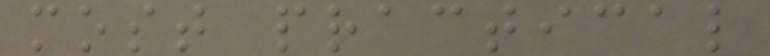most practical
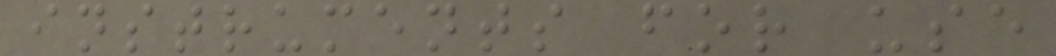instruments for use
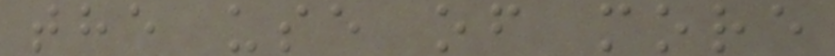the use of more
